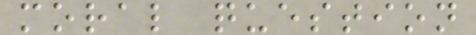moral question
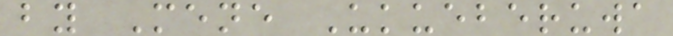by Mene Ukueberuwa
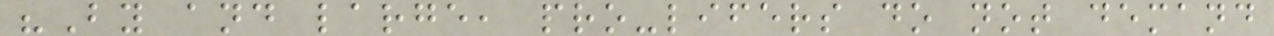"By and large, pro-lifers do not demand
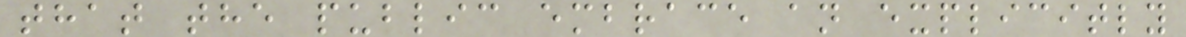that the public embrace an explicitly
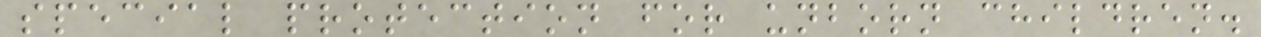special protection for unborn children.
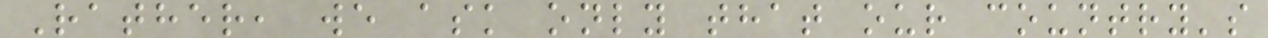Rather, we ask only that our country's
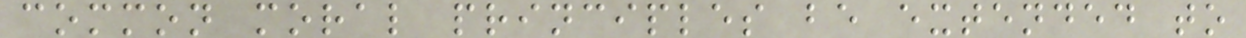common moral principles be extended to
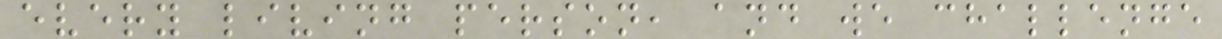every living person, and we challenge
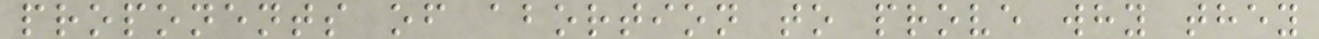proponents of abortion to prove why they
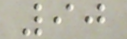90
